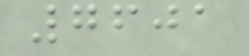7601
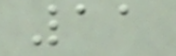11
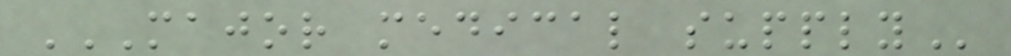MAJOR MEDICAL SUPPLY
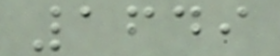1649
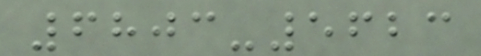6803-5623
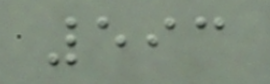593
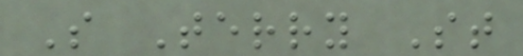S Terry St
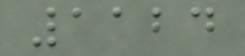1124
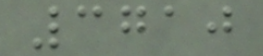3710
